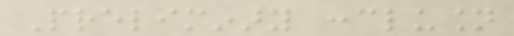Preliminary conclusion
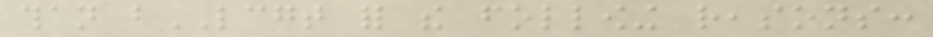than bLCGT for the following reasons:
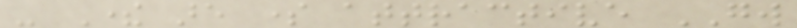- There are some attractive GW
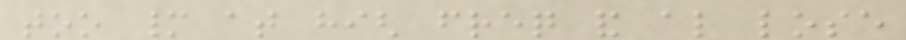too many at high freq and also lose
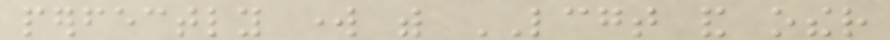perfectly work with LCGT and other
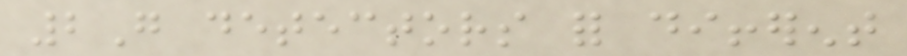2G detectors for different
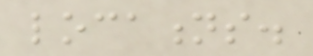locations.
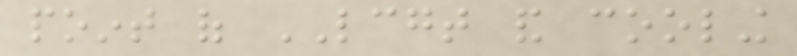point of LCGT and cooling
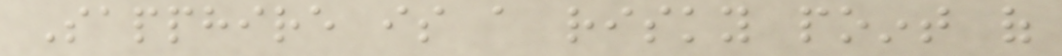Sapphire is a risky point of
